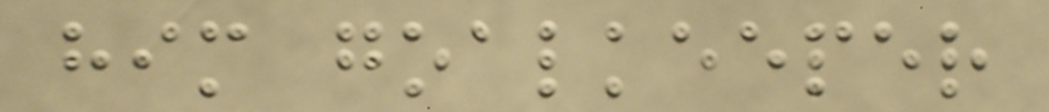him goalkeeper
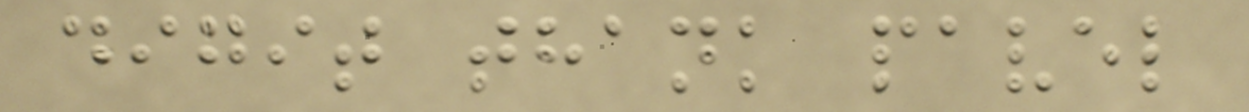digit thank pavel
